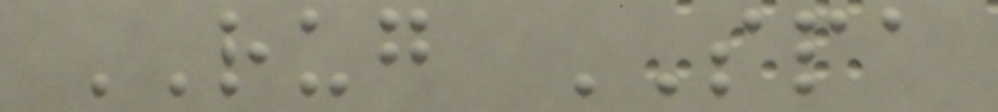RUG SPA
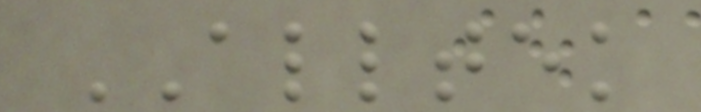ALLTEK
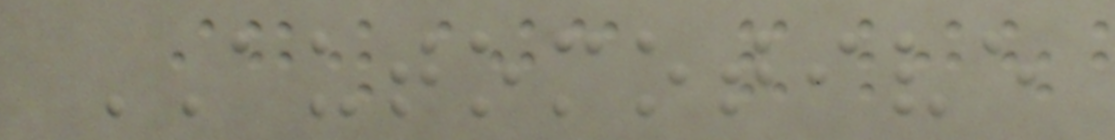AUTOMOTIVE
